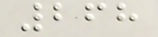268
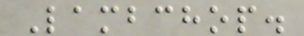Lambchop.
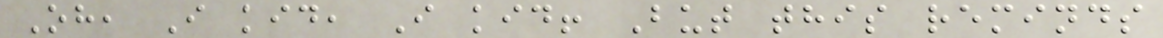Oh, I kid, I kid! But this reminds
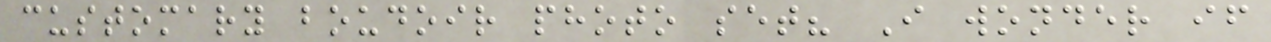customary boudoir photo set? I wonder if
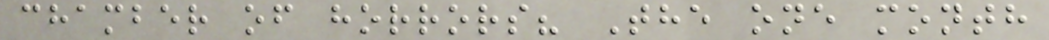chamber of horrors? The one month
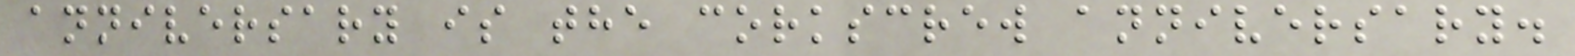anniversary is the corkscrew anniversary.
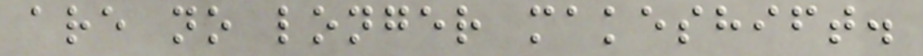are no longer makeshift.
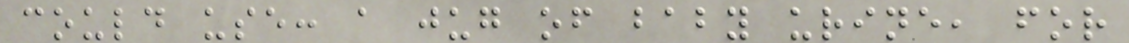could use: a jug of baby urine, for
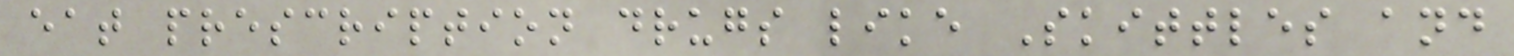eat prescription drugs like Skittles and
